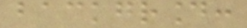background:
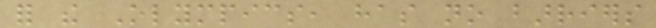for the Olympics, has no barriers
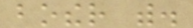bother with.
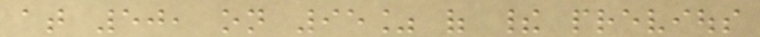at 50, on 95% of their previous
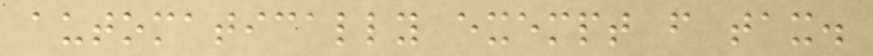automatically exempt from tax.
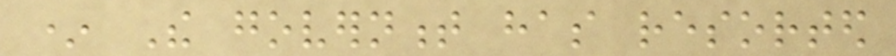* The government has resorted
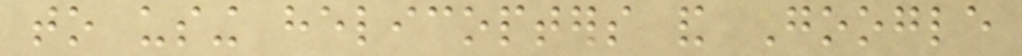to using helicopters and Google
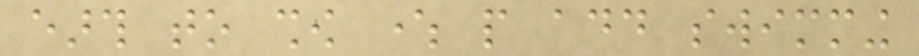earth to show where people add swimming
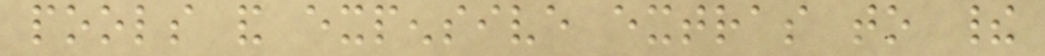pools and expensive extras to their
